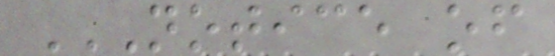NOTICE OF
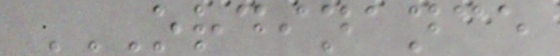ORDINANCE
